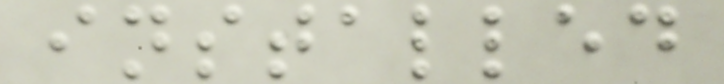installed
